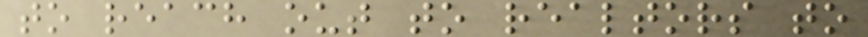to reach out to realtors to
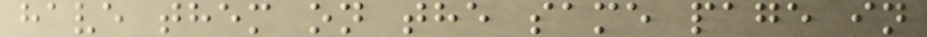have them on the same page in
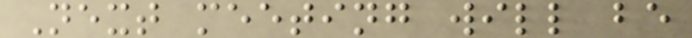Next meeting will be
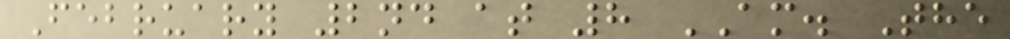February 2nd at 8 AM. The
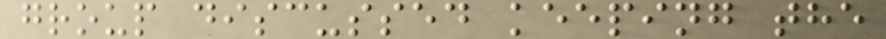group discussed keeping the
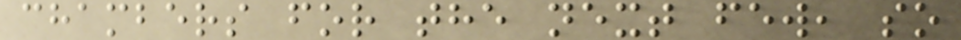chambers for the next few, so
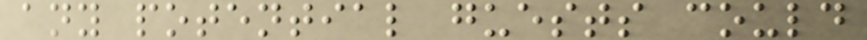any potential guests could
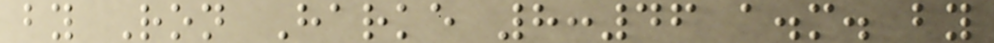by Ron Harke 8:46 a.m. by
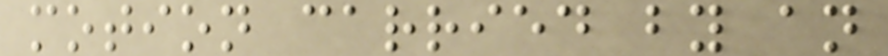motion carried by an
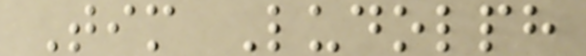Tim Ludolph
